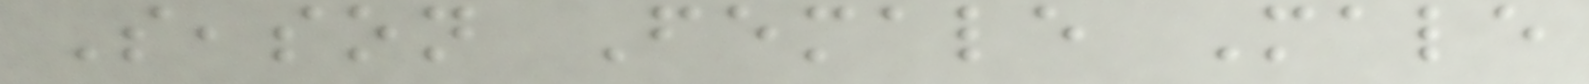Season Female Male
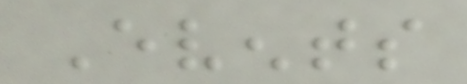Events
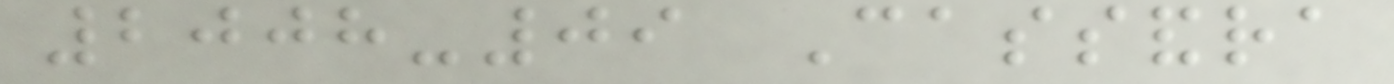2008-09 Cassandra
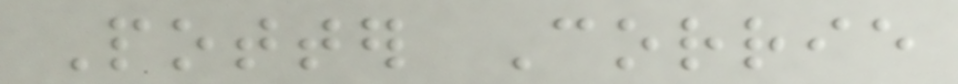Potter Corrie
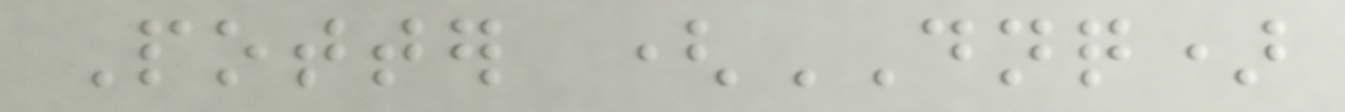Potter (DNQ)
